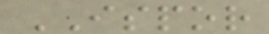ISPOR
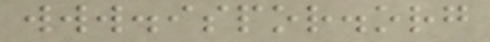www.ispor.org
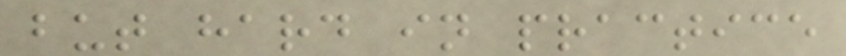but hard in practice
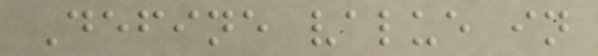Define value in
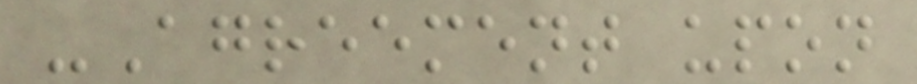-Agreement upon
